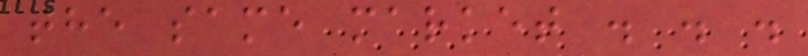the same market . . .
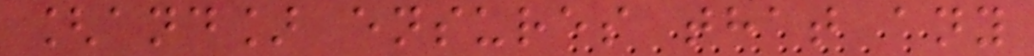[and] ensures that any
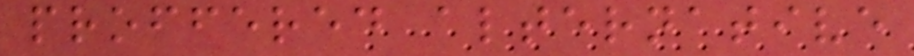proffered alternative
